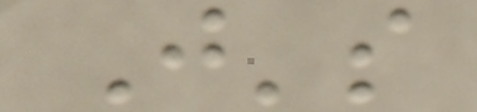J's
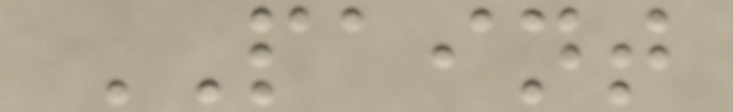PAINT
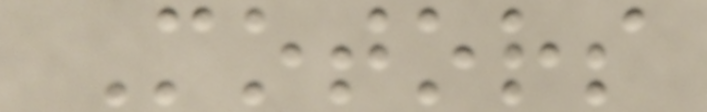Motors
